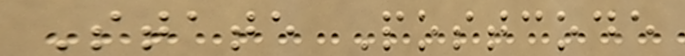State Postcode
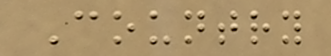Country
